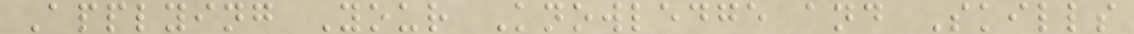Applying Your Knowledge and Skills
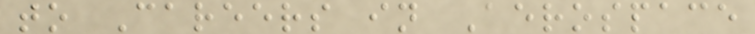to Careers in Aerospace
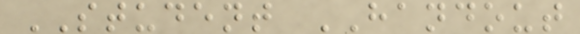STUDENT HANDOUT
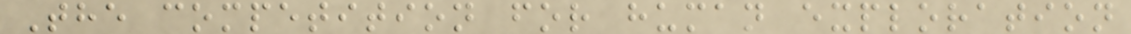The competition for human exploration
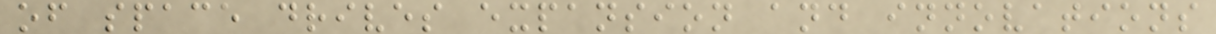of space drives expansion and innovations
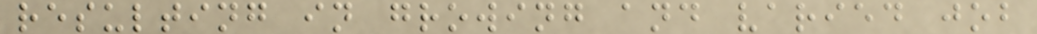resulting in growing and varied job
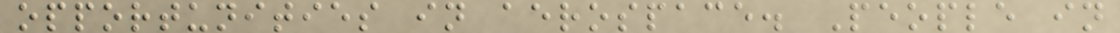opportunities in aerospace. People in
